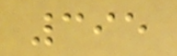395
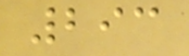293
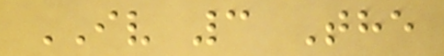IV 3 The
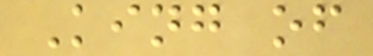King of
